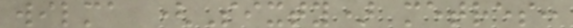wilma (Sixty) metres:
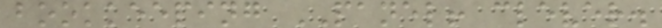bookkeeping PANEL! clever.
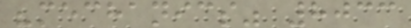"mechanics" 8033
